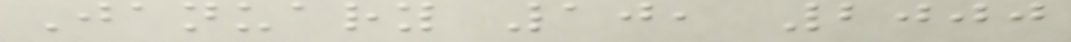January 10, 2000
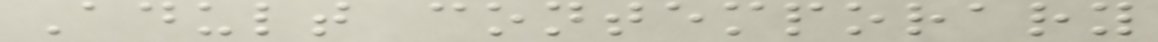Adult contemporary
